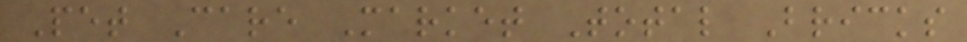Pet Care Market Total Bricks
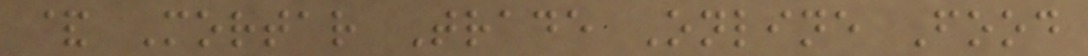& Mortar Trade Online Food
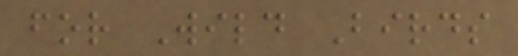for Wild Birds
